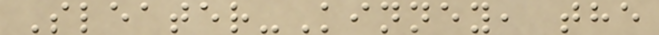Sleater-Kinney, the
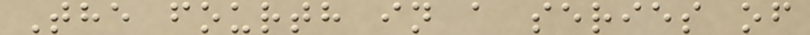The fourth in a series of
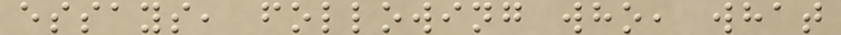essays, following who, what
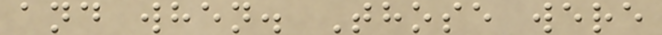and when. Those were
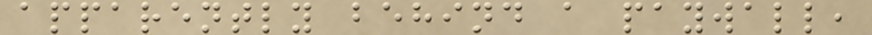apparently behind a paywall,
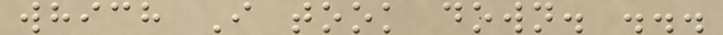which I took down. ...
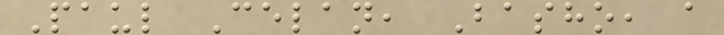Paul Celan, Basho, a
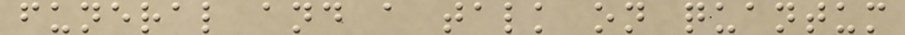funeral and a talk on quantum
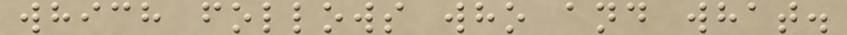which follows who and what.
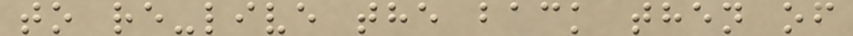to re-live the back then of
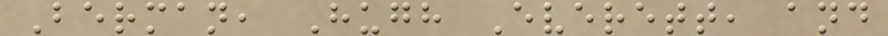Berman, Hugh Everett, and
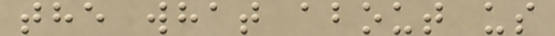the what about us
